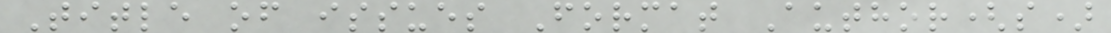Title of issues Format Author(s)
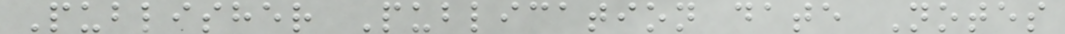Publisher Publication date Notes
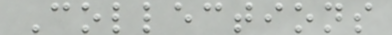Collections
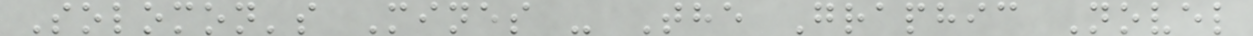Solomon's Mines - The Graphic Novel
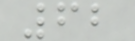62
